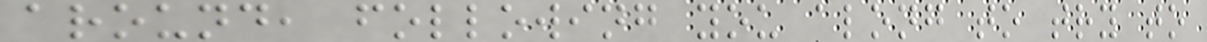around, following you along to try to
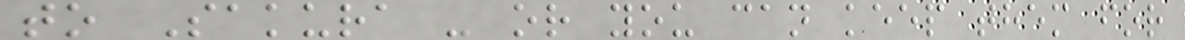to Sakura - or you can keep them for
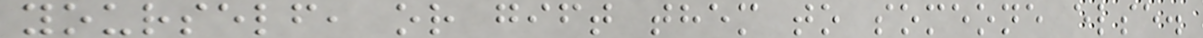yourself, or gift them to someone else.
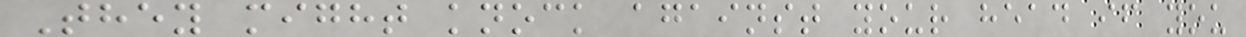They might knock against your head if you
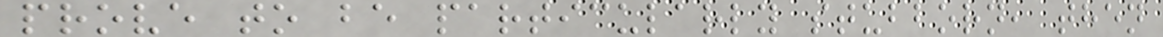prove to be particularly stubborn, then
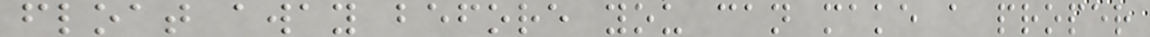float away before you can make a proper
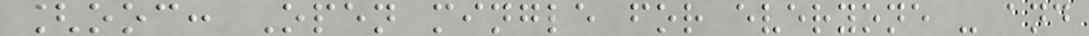[ooc: Open mingle for everyone - and
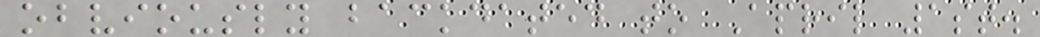obviously backdated to April 1st.
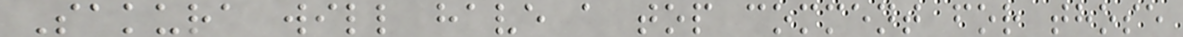Sakura will have a top comment for those
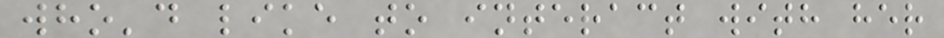who'd like to interact with her
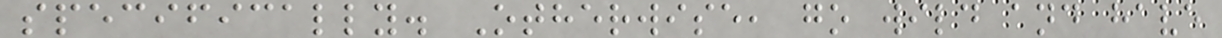specifically. Otherwise, go wild and have
